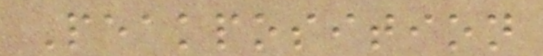Peakposition
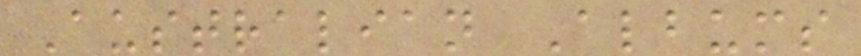Australian Albums
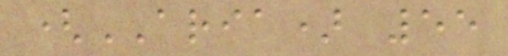(ARIA) 55
